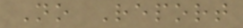No Report
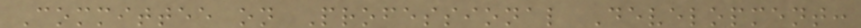Committee on Professional Development:
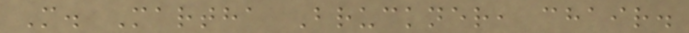M. Martha Bruckner, chair.
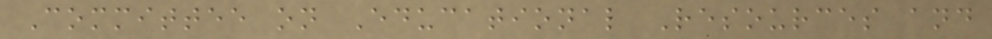Committee on Educational Resources and
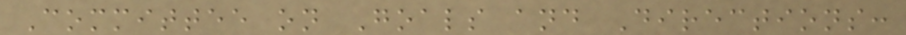Committee on Goals and Directions:
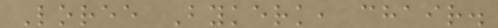Loree Bykerk, chair.
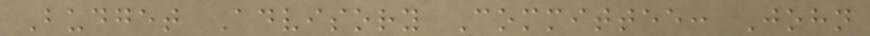Budget Advisory Committee: John
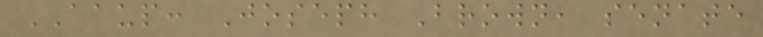AAUP: Joseph Brown, senate
